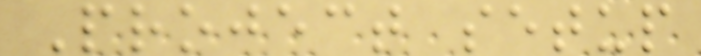Project setup
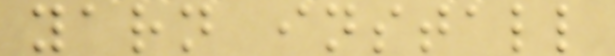yarn install
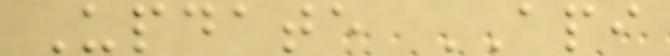Update API
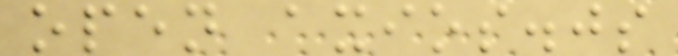open axios.js
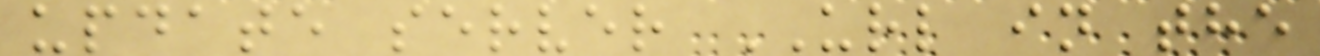update server URL in the
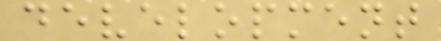development
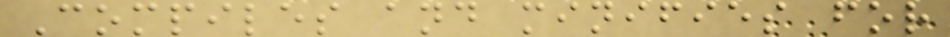Compiles and minifies for
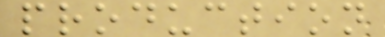production
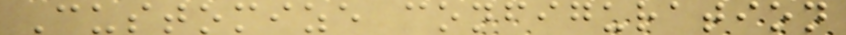Customize configuration
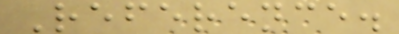Reference.
